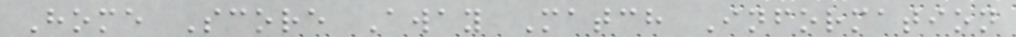Home Score Away Match Information
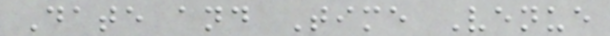Date and Time Venue
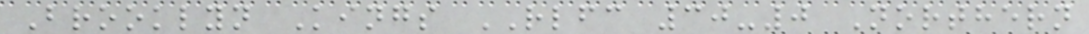Brooklyn Kings RLFC 30-0 Northern
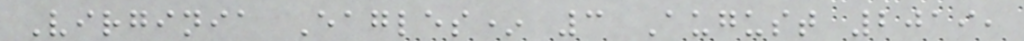Virginia Eagles* 3 August 2019,
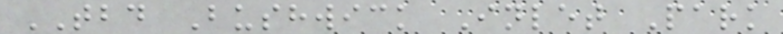TBD Bushwick Inlet Park
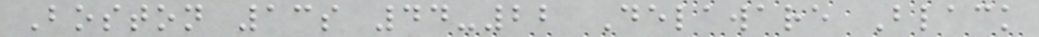Boston 13s 44-22 Delaware Black
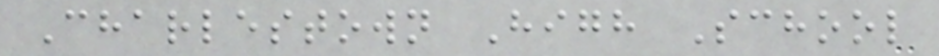Charlestown High School
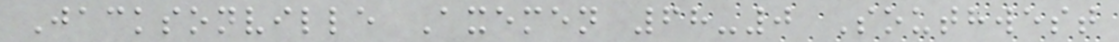Jacksonville Axemen 68-0 Southwest
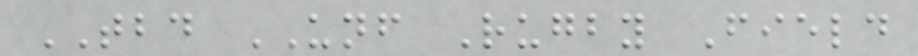TBD UNF Rugby Field
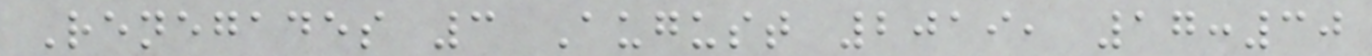Renegades 3 August 2019, 17:30
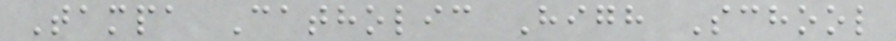Tampa Catholic High School
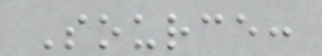Source:
